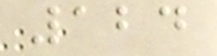124
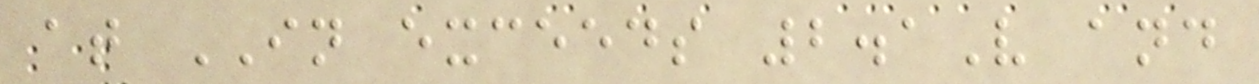at IN exceeds 2.1V and
